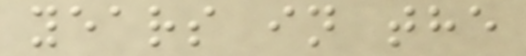years in the
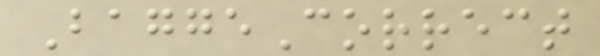BaggeCorrect
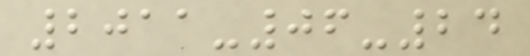2011-06-24
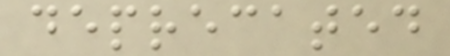deprecated
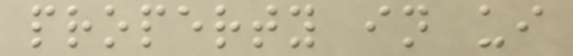property in ui
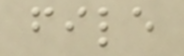file
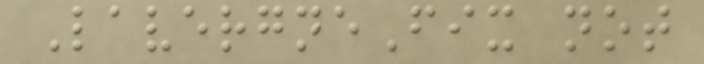LavergneFix not
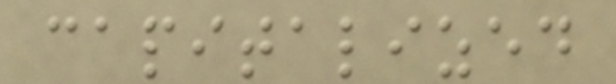capitalized
